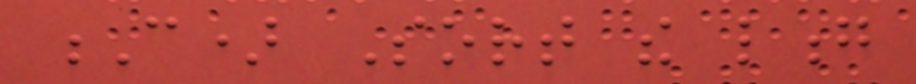C) Sort the long
